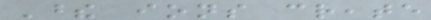These ions create
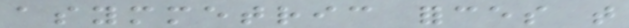asymmetric forces that
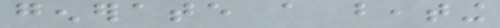generate a beating
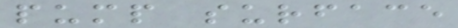pump surface
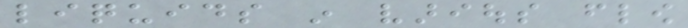liquids in various flow
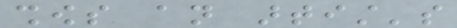shows an artist's
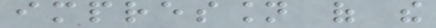impression of the
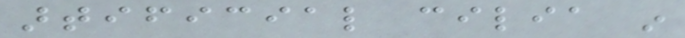artificial cilia in
